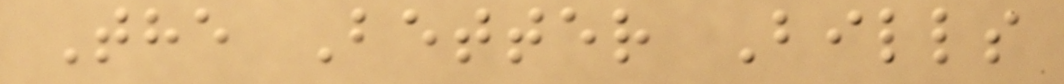The Better Bills
